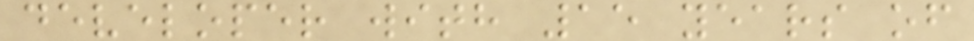developer with 15 years of
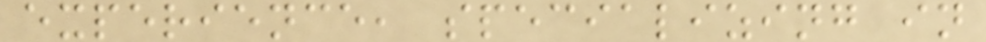experience, specializing in
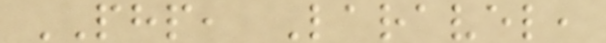PHP, Laravel,
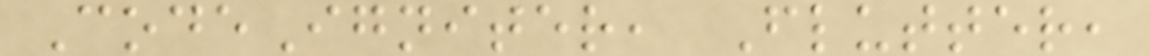CodeIgniter, Flutter,
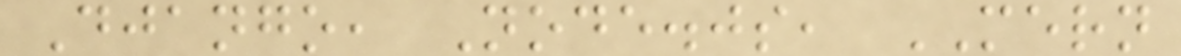Django, Node.js, MERN
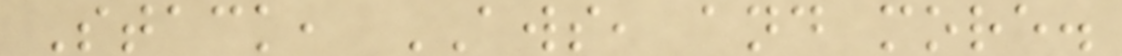Stack, AWS, and more.
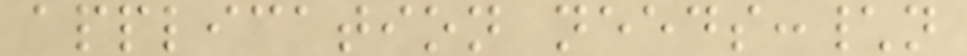application needs:\n
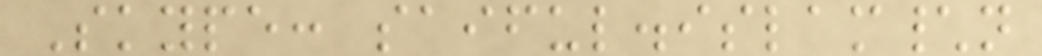Skype: saiful.islam\n
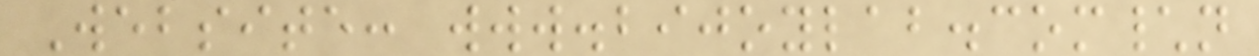Website: www.bijoylab.com\n
